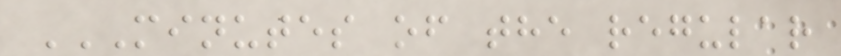MINUTES OF THE REGULAR
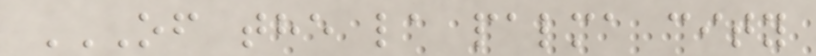OF THE LA PALMA CITY
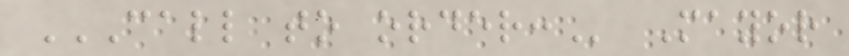CALL TO ORDER: Mayor
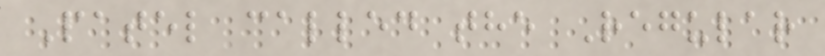Patel called the Regular
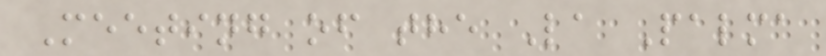Meeting of the La Palma
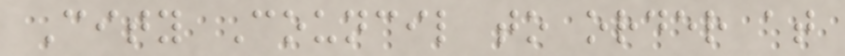City Council to order at
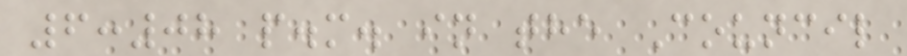6:08 p.m. in the Council
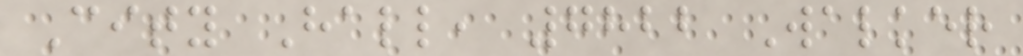City Hall, 7822 Walker
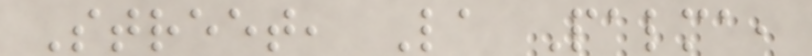Street, La Palma,
